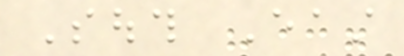South East
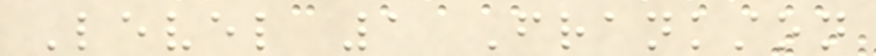Level 1 Frankston
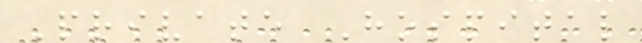Private Hospital
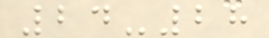24-28
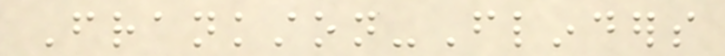Frankston-Flinders
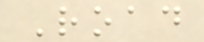Road
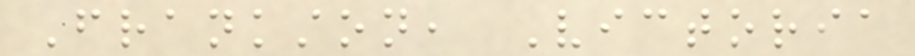Frankston, Victoria
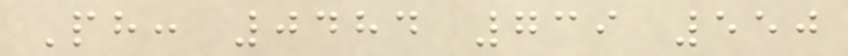Ph: 0484 739 550
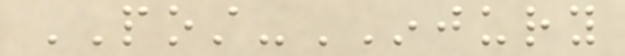POST-INJURY
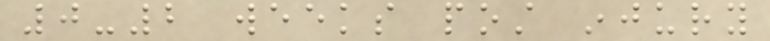0-2 weeks post injury
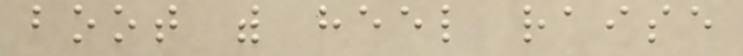boot with heel raise
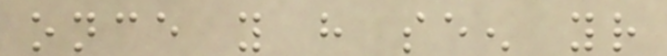once you have seen your
